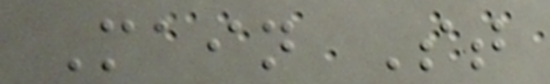Main St
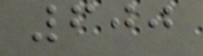600
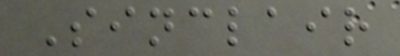Sinclair
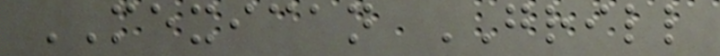MEXICAN GRILL
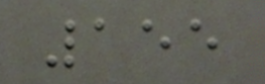155
